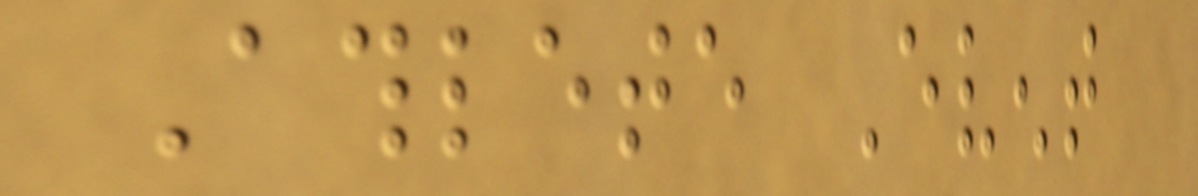Athlete Event
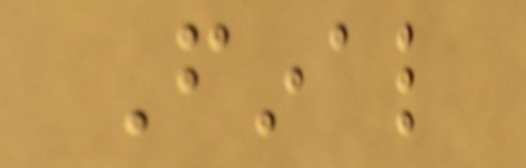Final
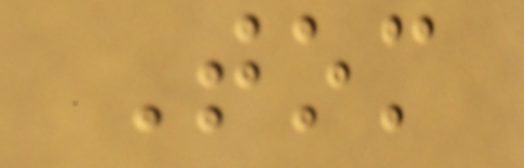Tom
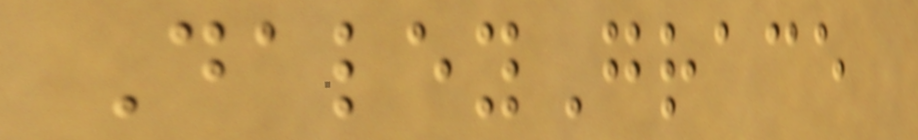DaleyGrace
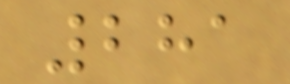281
